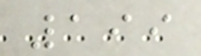199
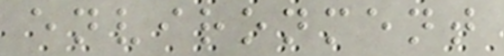environment
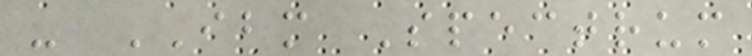- IBM Spectrum
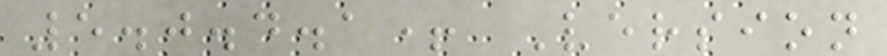5.0.4.1+ Version
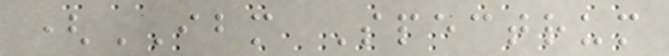(IBM Spectrum
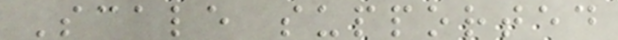Scale supported
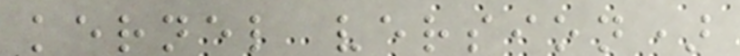kernel version)
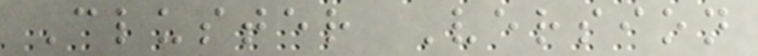Cluster Version
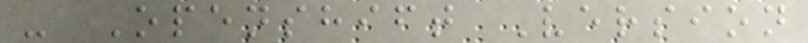- Openshift Version
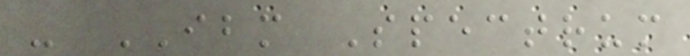- IBM Spectrum
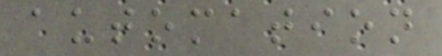automation
